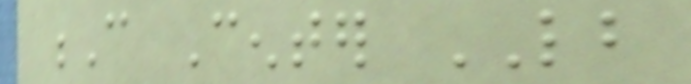C Center LB
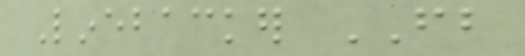Linebacker FB
